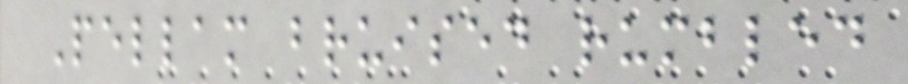Pellam bruised rumbled
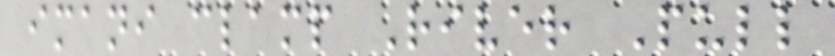imani clamp River Pull
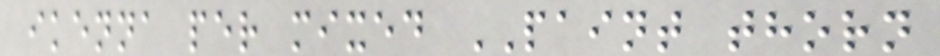ikenna per mixed PAINT thorn
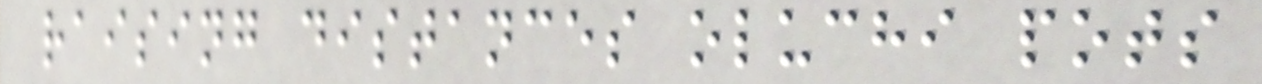raising distances oluchi pots
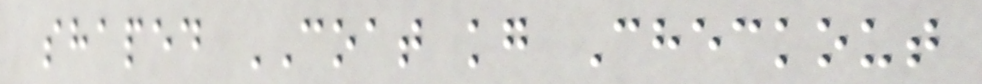shaped COAT kg Checkout
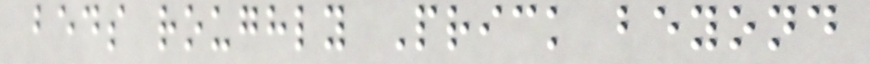beds roughly Prick beyond
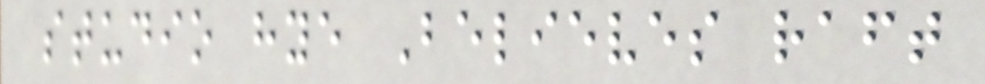studio hye Believes raft
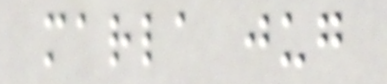marla jug
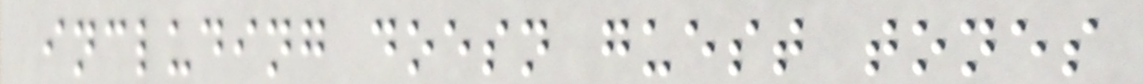including doesn guest tones
